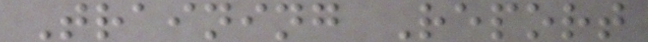Training Report
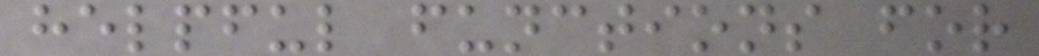helpful functions for
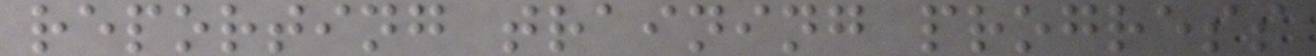reporting training progress
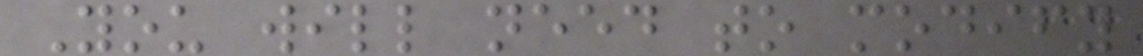You will need to modify
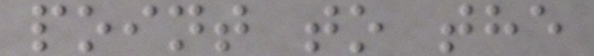point to the
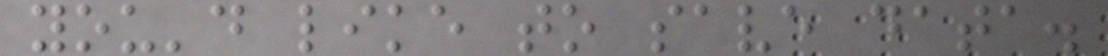you'd like to save data.
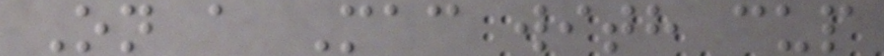On a Mac with cup
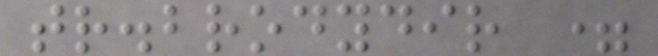tr.brodydir =
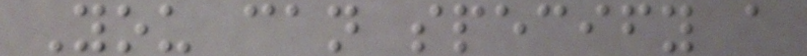You can specify a
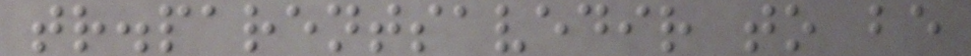tr.parentsavedir to be
